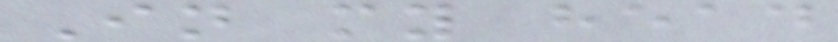In my head
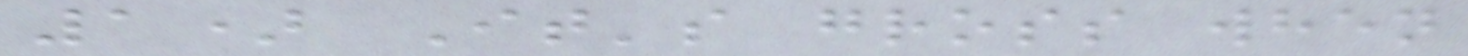1) It's gross when
